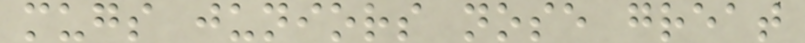mugs juniors nose great
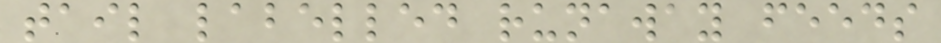tail labelled runaway feeds
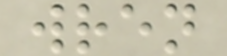wren
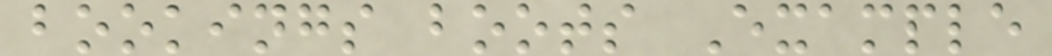bookings boots Example
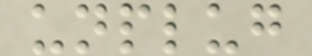unplug
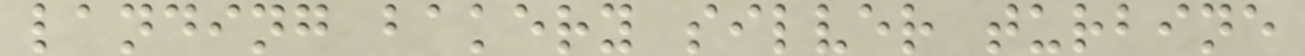landing bakery silver turbine
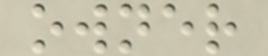owner
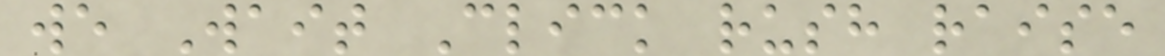we Wait Click rush raise
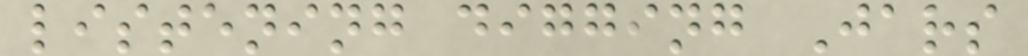listening digging Jars
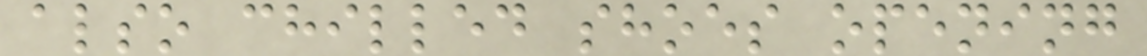also chilled shoes opening
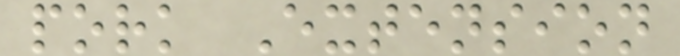pork Extension
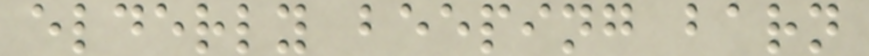elderly beeping barn
